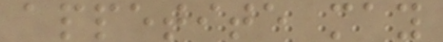appetite may
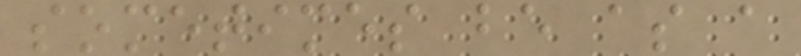sometimes be as a
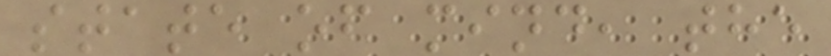state of mind, the
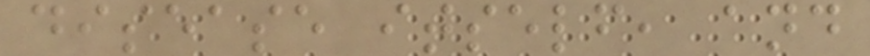disease itself, and
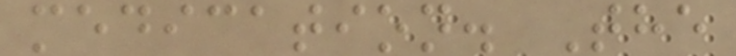medication. The
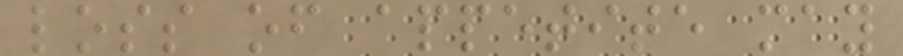loss of appetite may
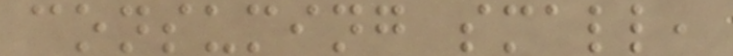consuming small,
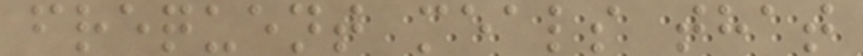frequent meals that
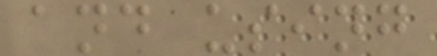and using
